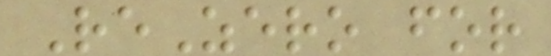ReZero for
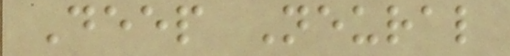Deep Neural
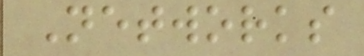Networks
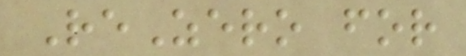ReZero for
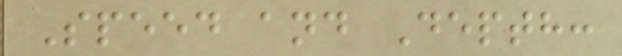Speed and Depth:
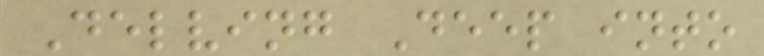Delving Deep into
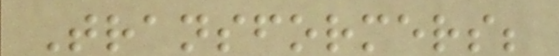Transformers;
